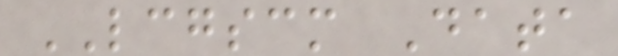LCGSCM Data
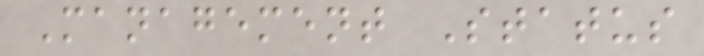Management Status
